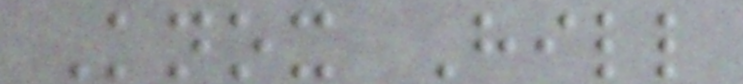Knox Hill
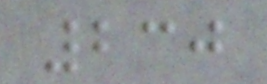230
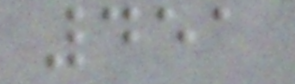451
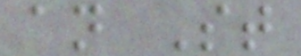an St
